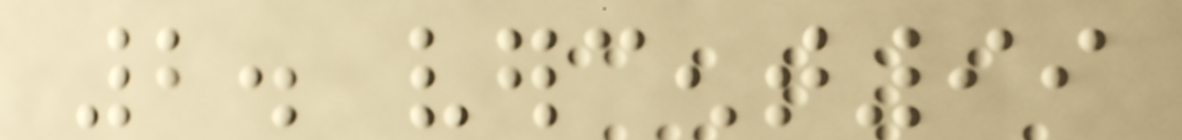2. vercent99
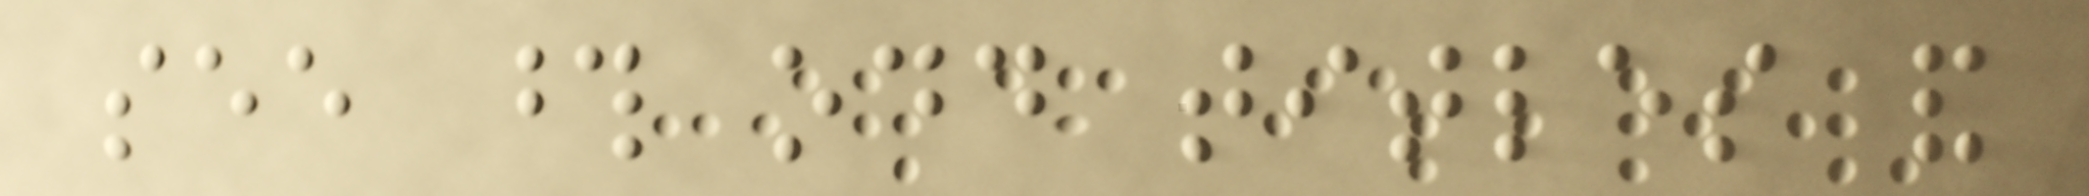see those odd titles and
